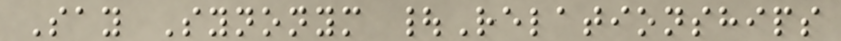Say Synonym |Relationships
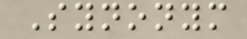Synonym
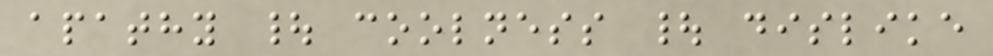apathy | coolness | dislike
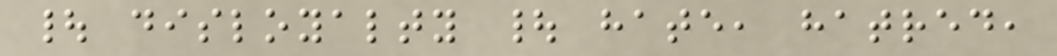| disloyalty | hate, hatred,
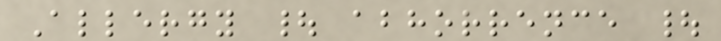Allergy | abhorrence |
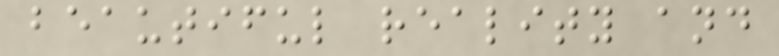beautiful reality and
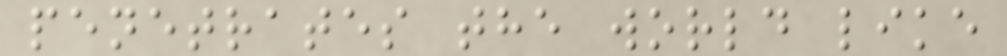penetrates the world like
